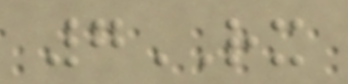7RX
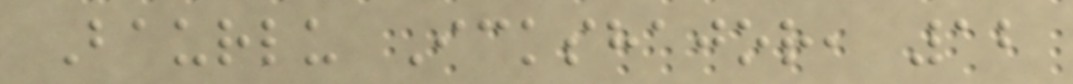Baurlu Ickshajor, 12
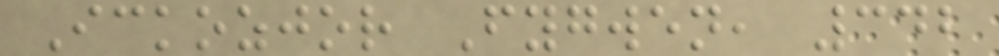Ickozjor Fygwen, 342
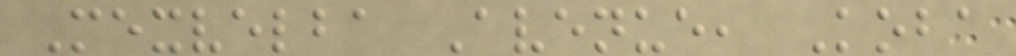Mexvelba Avenue, Koba
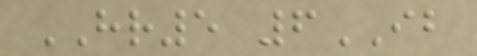HR5 6IB
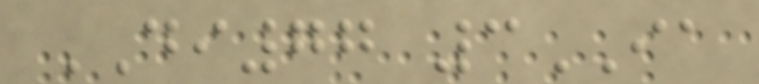DI77 3IA
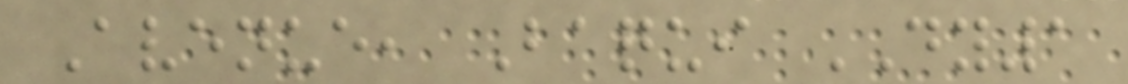Avenue, Baqui DY1
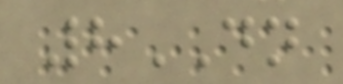8DN
